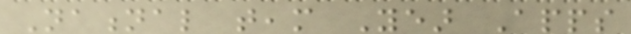National team Year Apps
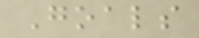Goals
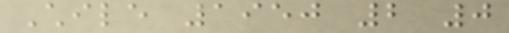Chile 1950 2 0
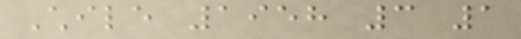Chile 1958 3 1
